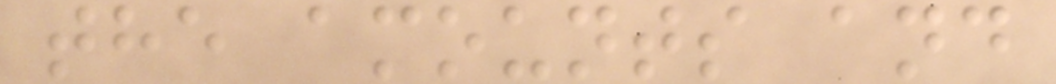the amounts and
